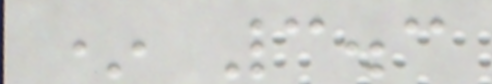* 3.3
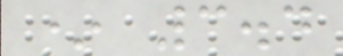* 3.4
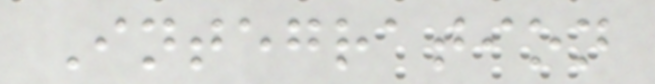Integration
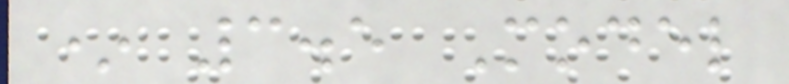* 3.5 Model
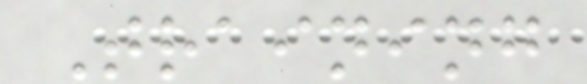Training
